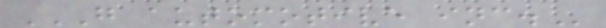G AUTOMOTIVE INC.
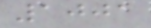1001
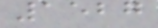1527
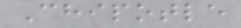Chipotle
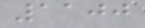1100
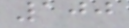100
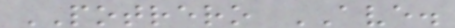POTRERO AVE.
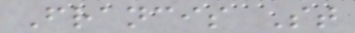Francis St
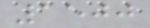1500
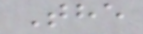The
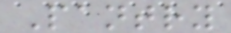Pantry
